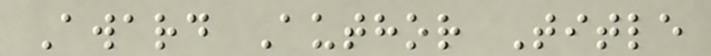Award Author Title
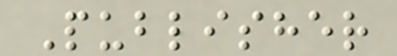Publisher
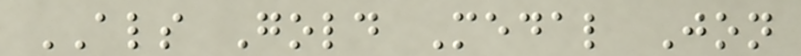ALS Gold Medal Jon
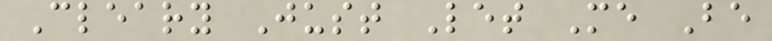Cleary Just Let Me Be
